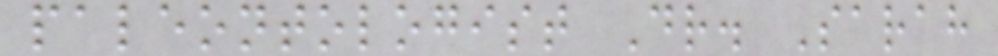paleontologist Dr. Sarah
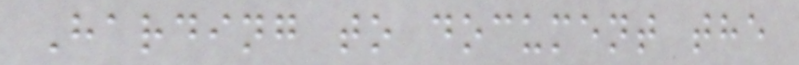Harding to document the
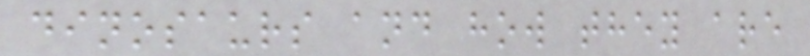dinosaurs and how they are
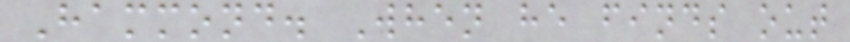Hammond. When he finds out
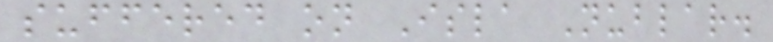suffered on Isla Nublar.
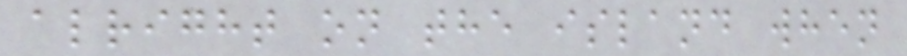alright on the island when
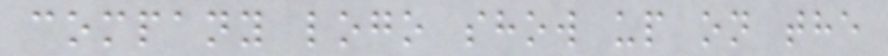company logo show up on the
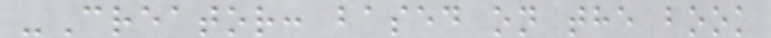-Creator: based on the book
